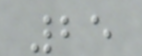25
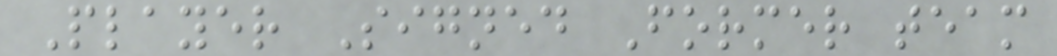Player Signed Former team
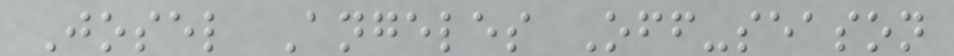Josel Angeles Off-season
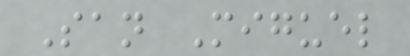San Miguel
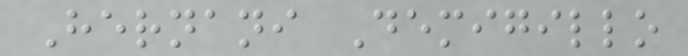Hernani Demigillo
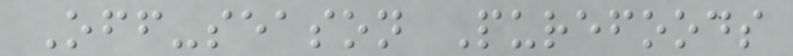Off-season Purefoods
